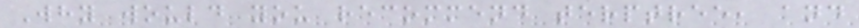Why would you recommend terptree, and
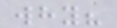why?
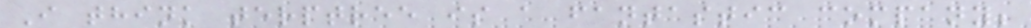I think terptree is a fantastic company;
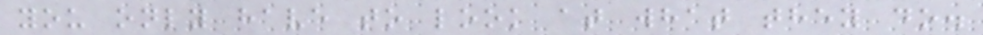you only have to look at what they do.
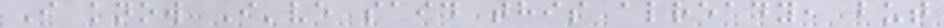I know I've said this already, but
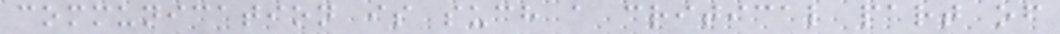communication is such a critical part of
